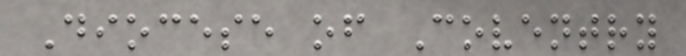Diocese of Coventry
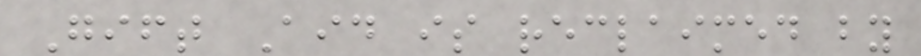Gift Aid is reclaimed by
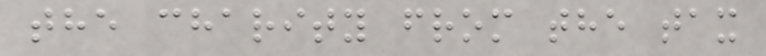the charity from the tax
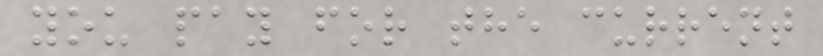you pay for the current
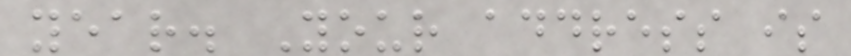year. Your address is
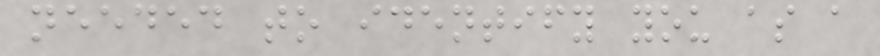needed to identify you as a
